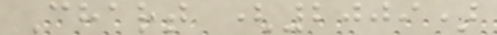Chart (2009)
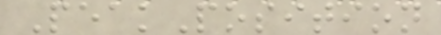PeakPosition
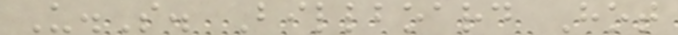U.S. Billboard Hot
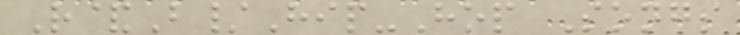R&B/Hip-Hop Songs
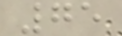75
